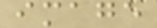image
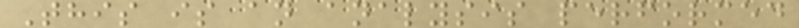This is an analysis performed
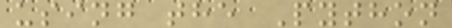using the Python
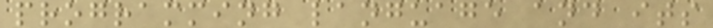programming language and its
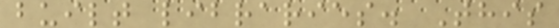built libraries. This
